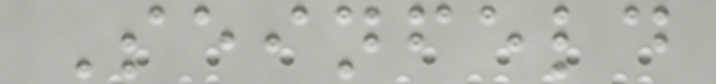Seinfeld
